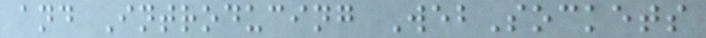and Introducing WebSockets
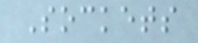Sockets
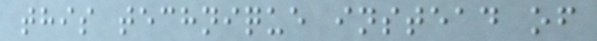this technique instead of
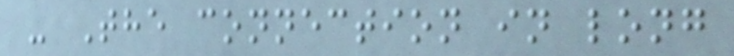- The connection in long
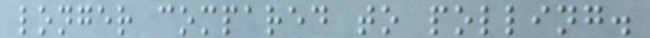longer compared to polling.
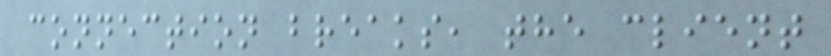connection breaks, the client
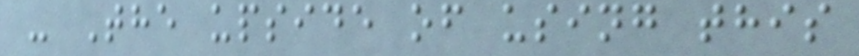- The upside of using this
